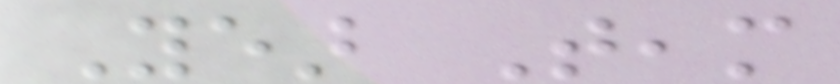Year Team
